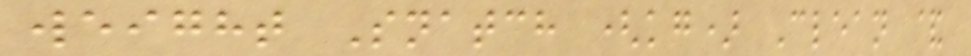weight Snatch (kg) Clean &
